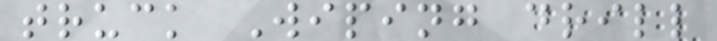truck Wiping drill
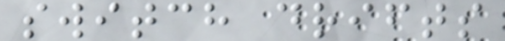switch drifts
